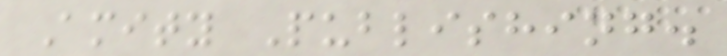Amity Publishing.
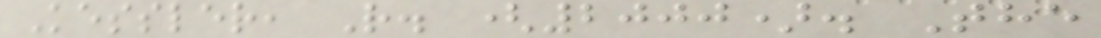Kessler, R. (2000). The
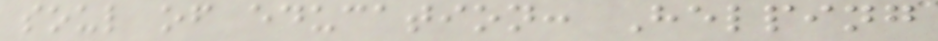soul of education: Helping
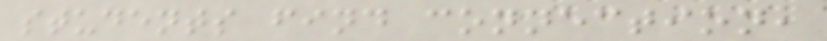students find connection,
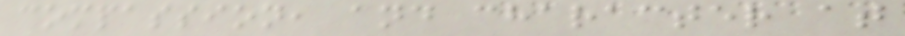compassion, and character at
